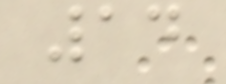14
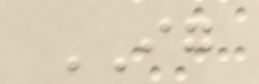IG
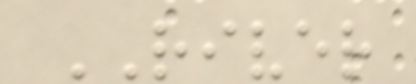RIVER
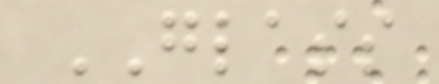GLASS
